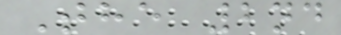The 2nd
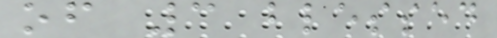of 3 blessed
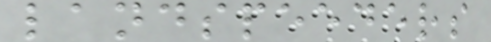landspeeders
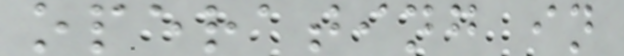operating in
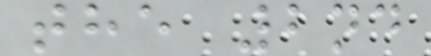the 2nd
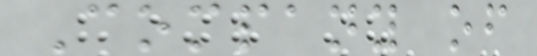Company of
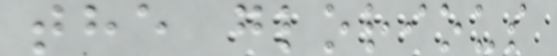the glorious
